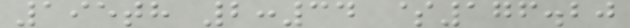195th 2:34 $176.20
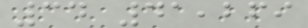34 41,269
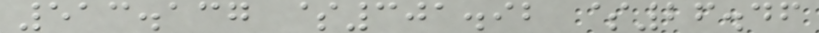513.137 $301.92 $26.46
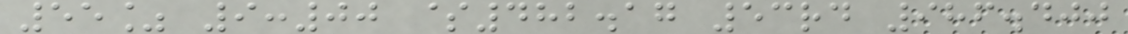55% 9:00 $482.17 53rd 986.400
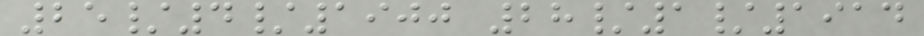25/4/1900 28/1/1914
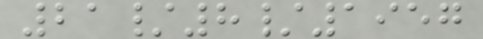21/8/1957
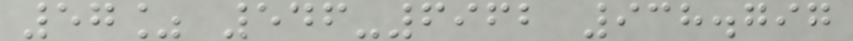57% 546-6962 938.797
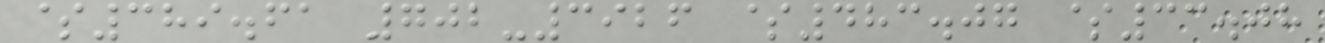$389.61 702-3926 $483.07 $33.08
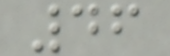46
